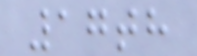17th
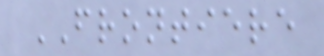FRONTIERE
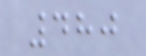480
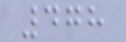478
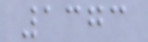1373
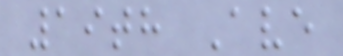19th Ave
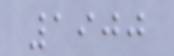1900
